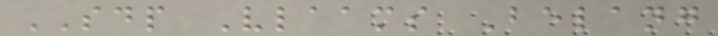SDP Vlaams Belang
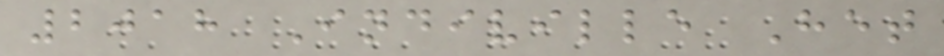2018 Indiville Het
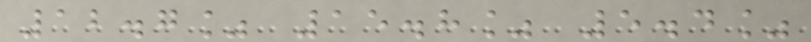12.7% 15.8% 5.4%
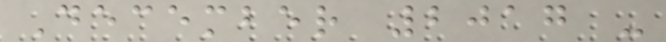December 2017 -
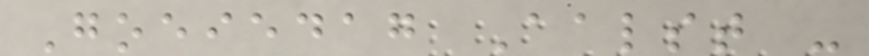Goeiedag Aalst -
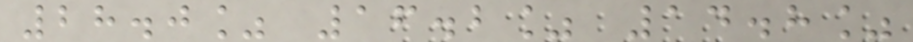28.0% 16.2% 14.8%
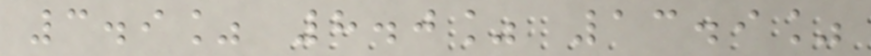3.9% 8.0% 13.9%
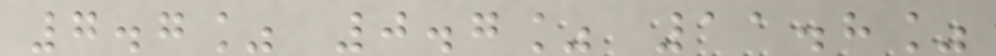7.7% 0.7% 11.8%
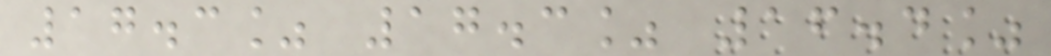17.3% 17.3% 16.4%
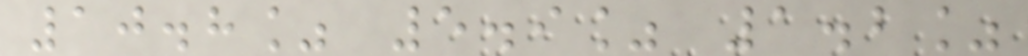10.8% 5.9% 1.2%
